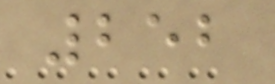252
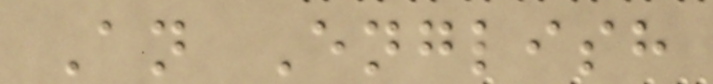An English
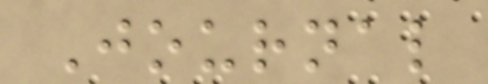Journal
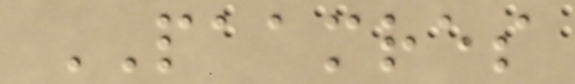PAAMRES
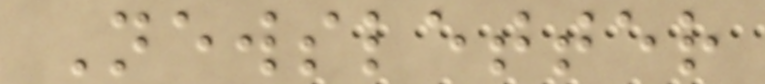Newsletter
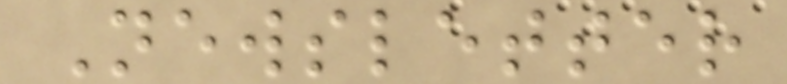Newsletter
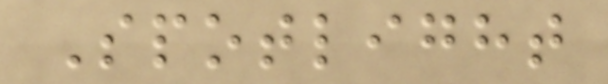Spotlight
